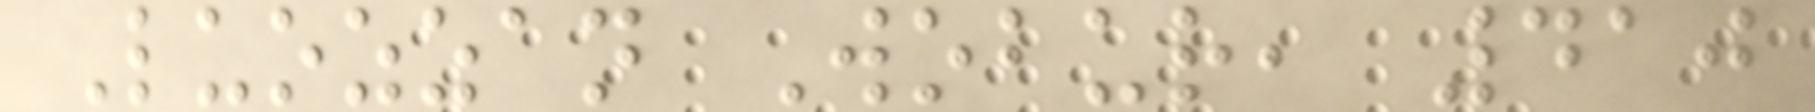Luozzan Wobur, 410
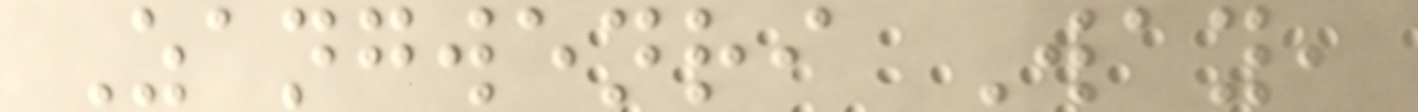Zangwenri Way,
